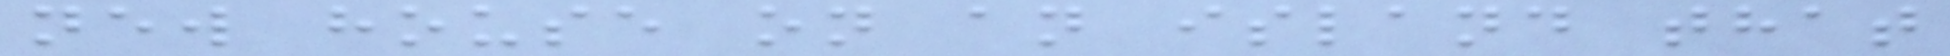new house on an island that
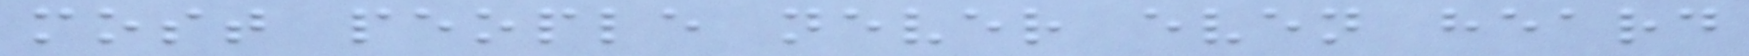most people never even heard
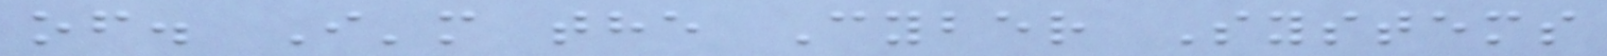of. I'm the Cyber Systems
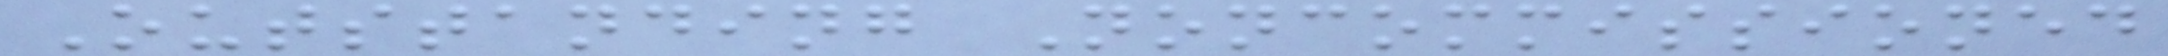Outstanding Noncommissioned
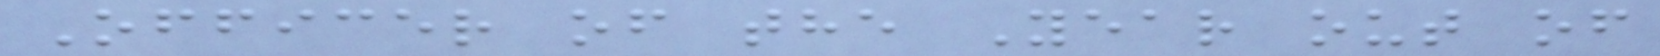Officer of the Year out of
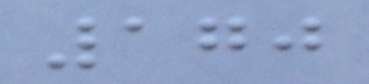170
